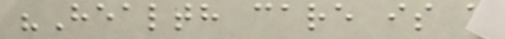"Health care is a
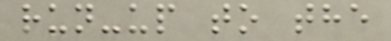run-up to the
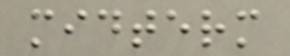midterm
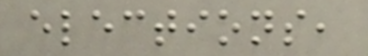elections,
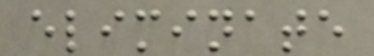eliminate
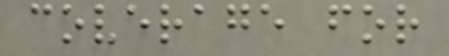coverage for
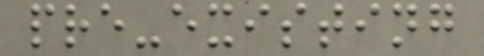pre-existing
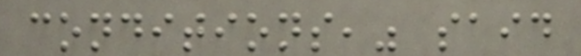conditions," said
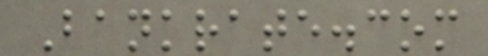Bankrate.com
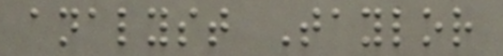analyst Taylor
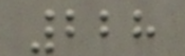228
